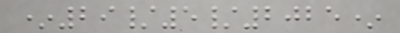*29/5/2025*
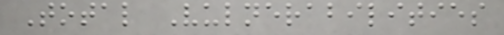Total Vulnerabilities
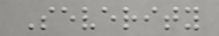Severity
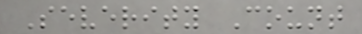Severity Count
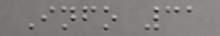Info 31
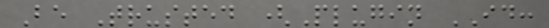Be Trusted (Plugin ID:
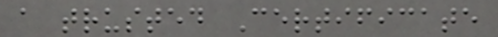a trusted Certificate
